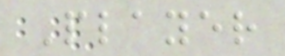Player
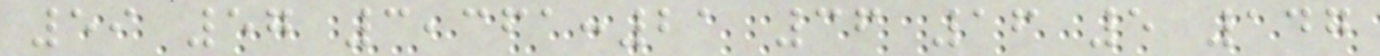59 57 3,361:21 36 16 5 147
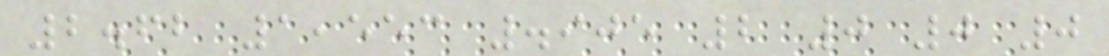2.62 1,553 .905 2 0 0 0
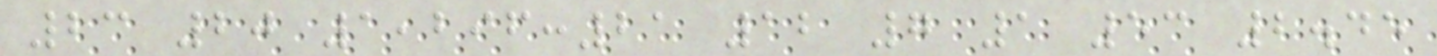23 20 1,296:21 12 7 1 53 2.45
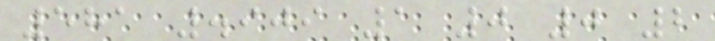581 .909 1 0 0 2
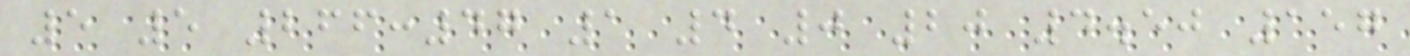5 5 266:47 1 4 0 20 4.50 157
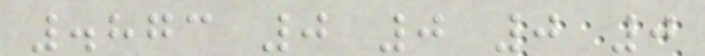.873 0 0 0 0
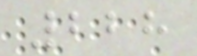228
